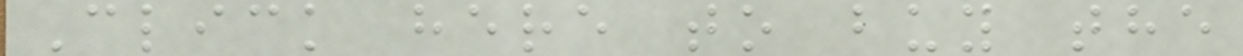Click here to buy the
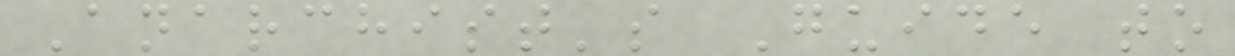Anarchist's Guide to
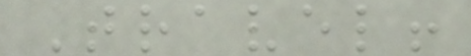Travel!
